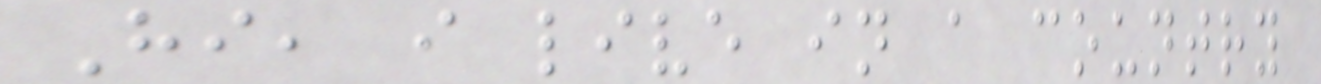Hi, i live in a country
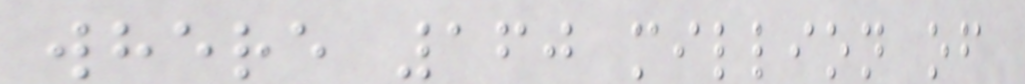where 160 million of
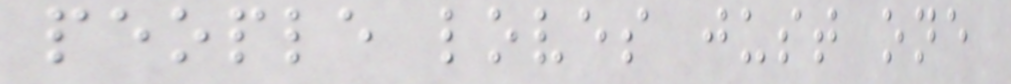people loves just one
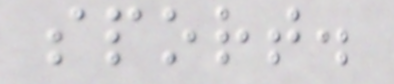sport.
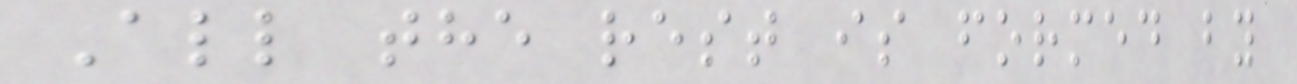All the rest is formed by
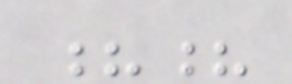??
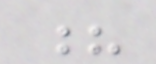?
